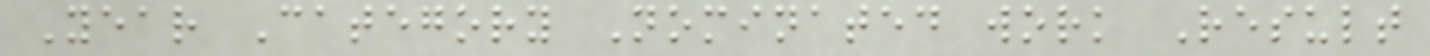Year Category Nominated work Result
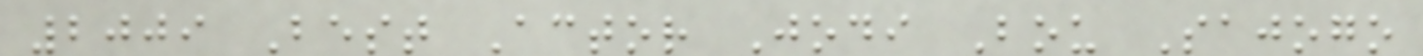2009 Best Actor Jodi Bou Sajogo
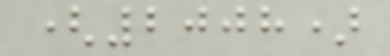(2008)
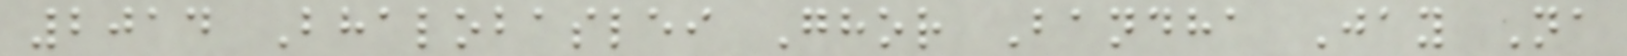2014 Bhalobaslei Ghor Bandha Jay Na
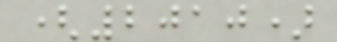(2010)
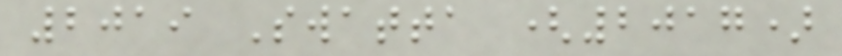2019 Swatta (2017)
